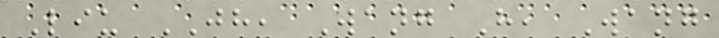Liu JH, Wang H, Wang
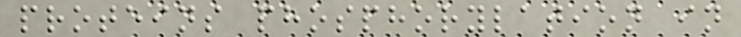proteins phosphorylation in
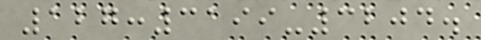127:3199-3204.
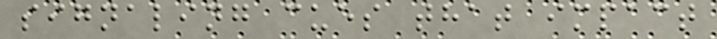signaling cues that impact
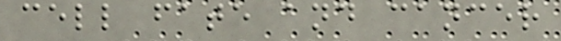cell fate and cancer
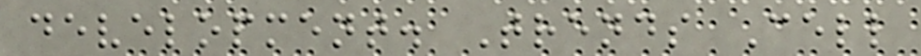development. Trends Cell
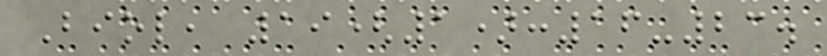Biol, 19(1):16-23.
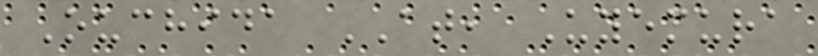Ouchida AT, Uyemura
